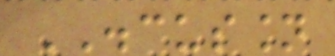DISCUSSION
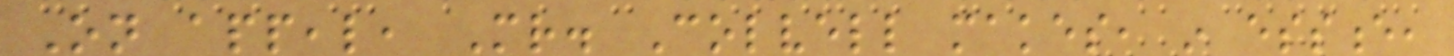On appeal, Mr. Colvell makes, in essence,
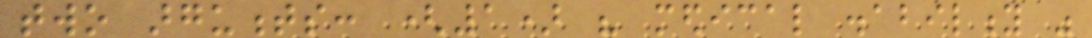two arguments: (1) his medical disability was
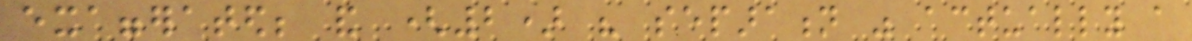exaggerated; and (2) his separation was actually a
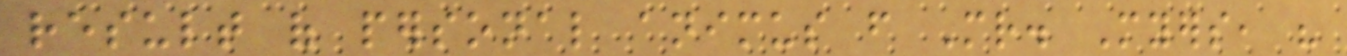result of personal animus from Mr. Myers, his
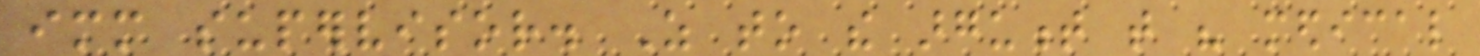immediate supervisor. As to the argument that his medical
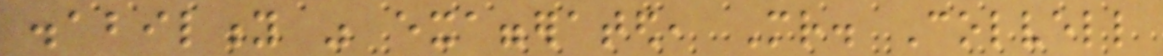disability was exaggerated, Mr. Colvell
